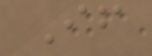If
